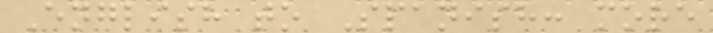English to Spanish: more
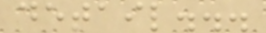detail...
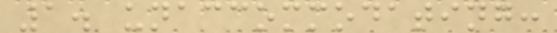1. unaccommodating:
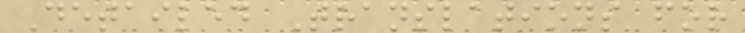Detailed Translations for
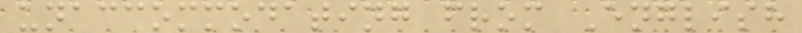unaccommodating from English
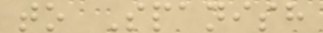to Spanish
